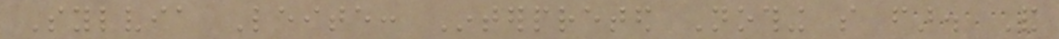Sylvia Leite: Interpreted Nothing so far. And
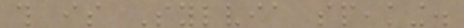this is Sylvia speaking.
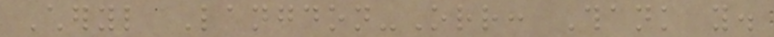Cheryl Langdon-Orr: Thank you.
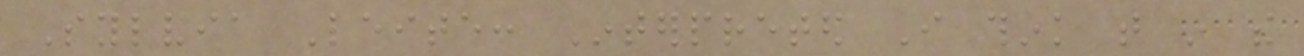Sylvia Leite: Interpreted I think that in the
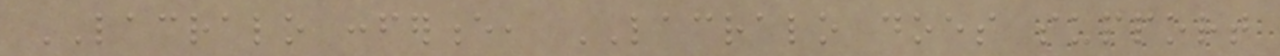LACRALO conference, LACRALO does support
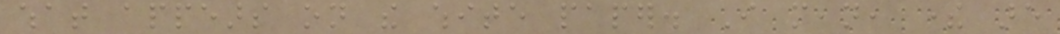what appears on the white paper. I mean, there are
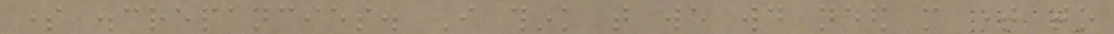some discrepancies. I think that we would need more time to
